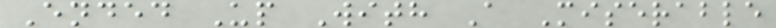Ended Up With A Miserable
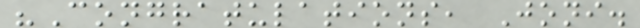"Congratulations, Joni.
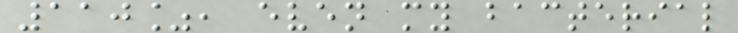110%, even my bacterial
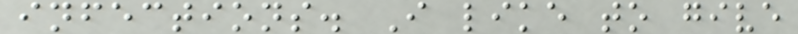infections. I like to give
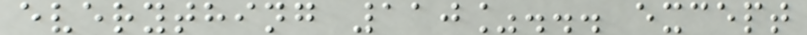everything 110%... except
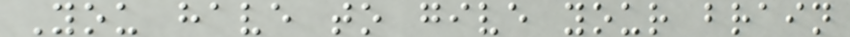You have to give your brain
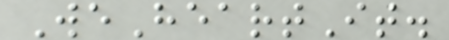WeHeartIt.
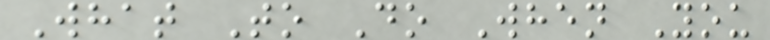What To Do When You
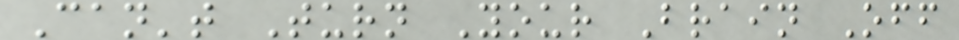Can't Turn Your Brain Off
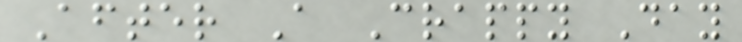After A Crappy Day
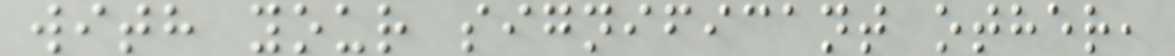with your significant other,
